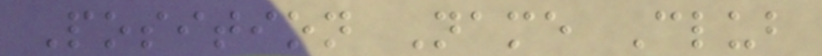Position Name Club
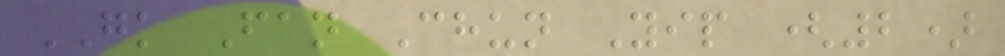GK Fan Chun Yip (2)
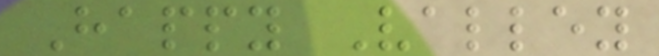Happy Valley
